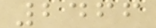2466
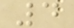4
